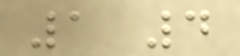1 4
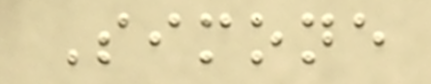Simone
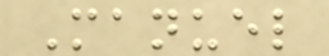Manuel
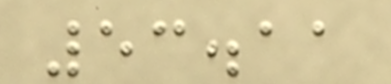53.11
